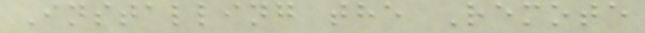Installing the Remote
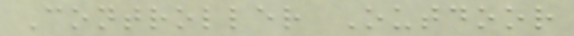Controller Outdoor
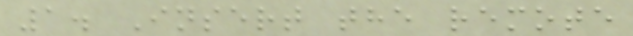1. Insert the remote
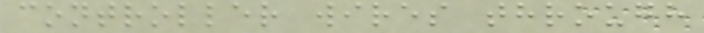controller wires through
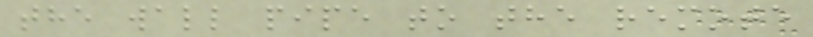the wall pipe to the remote
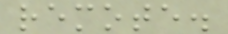remote.
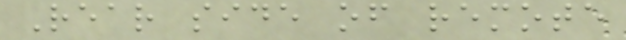Rear side of remote
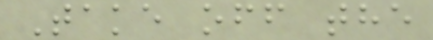Take off the
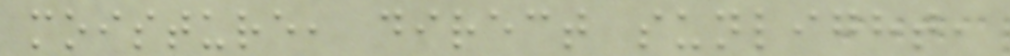moisture, direct sunlight,
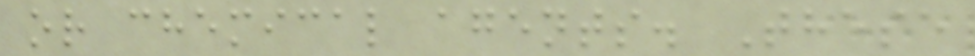or chemical agents. These
